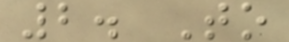2. To
